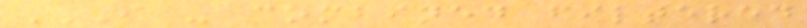I - COMBINED FILTERED
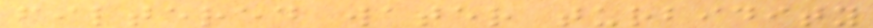filtered water turbidity
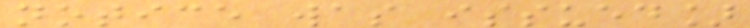notice was issued]
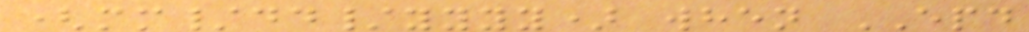(mm/dd/yyyy) when EPD
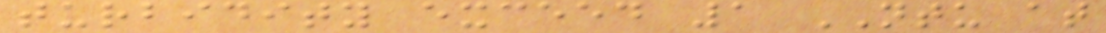turbidity exceed 1 NTU at
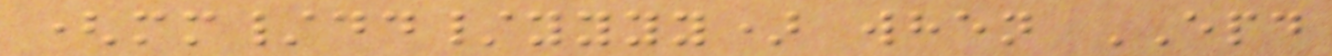(mm/dd/yyyy) when EPD
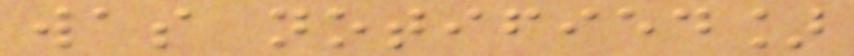was notified]
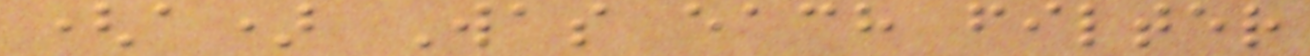(a) Was each filter
